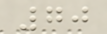70
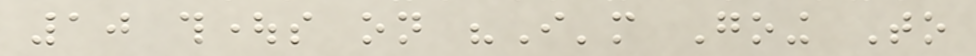10 thoughts on "I'm Going To
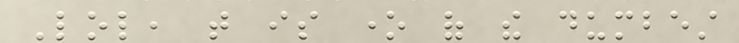Lol, that is one of the dumbest
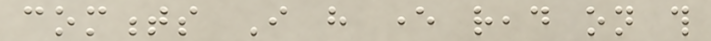comments I have ever read on this
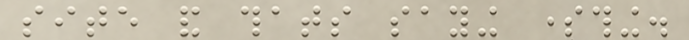site and thats saying something.
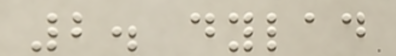2. dylad
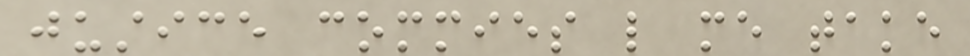justice commies like me take
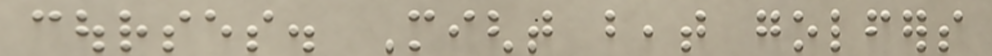courses. Might beat golfers
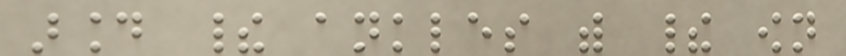around their ankles with their own
